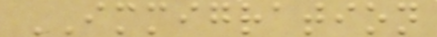IMMIGRATION
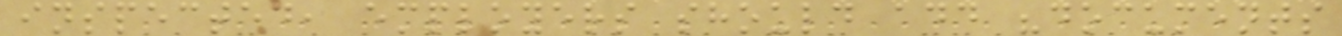inspected, employers should add "documents
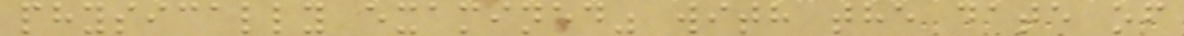physically examined" with the date of
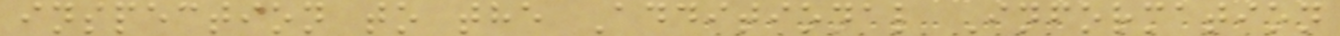inspection to the Additional Information
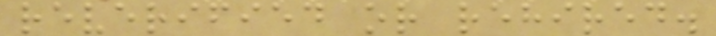reverified or rehired.
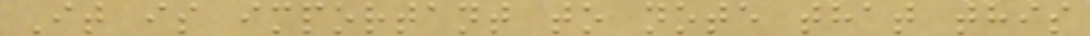It is important to note that this
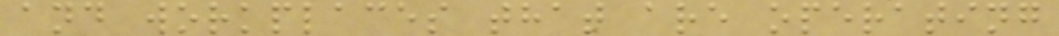and workplaces that are operating
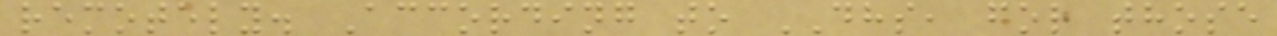remotely. According to DHS, for those
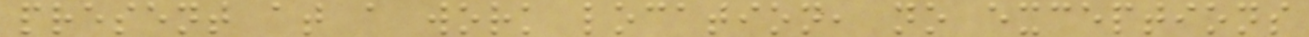present at a work location, no exceptions
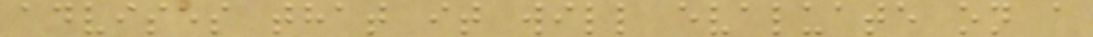advises that it will evaluate on a
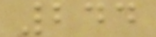244
